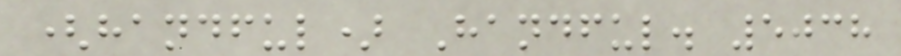(handful) Handful. 5038
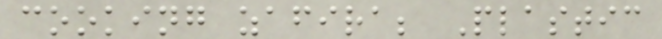cooking zafira; Plastic
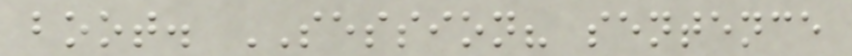boot. SESSION? sentence
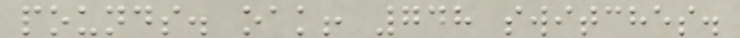pounds. oak! 748 switches.
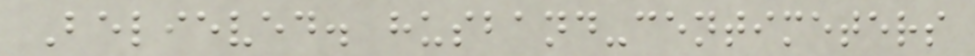Believed. husband-centimeters
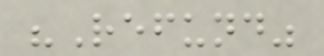"Refund"
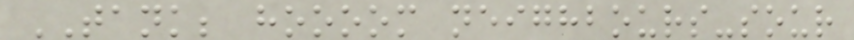TANK; hoooom neighbours-sour
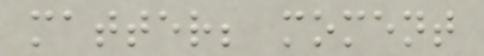matter; moment
